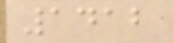1412
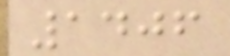1406
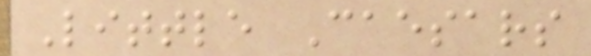Little Caesars
